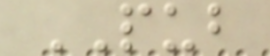PUB
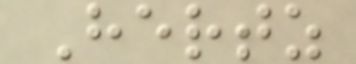Hertz
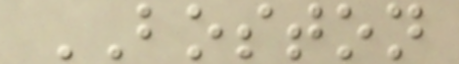BOSTON
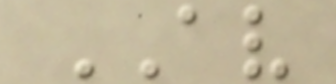AV
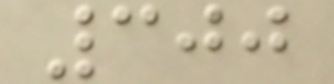300
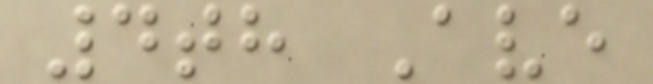4th Ave
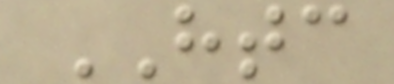HTC
